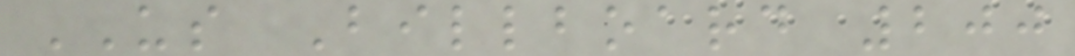US Billboard 200
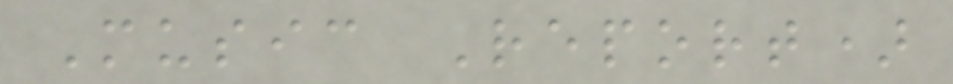Music Report)
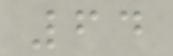64
